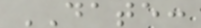DATE:
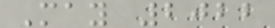May 2022
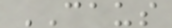CAUS
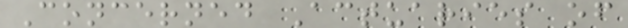Concerned Actuaries of
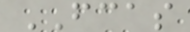FCAS
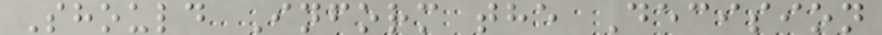Should Inform the Decision
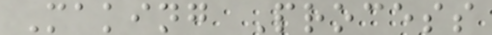Making Process
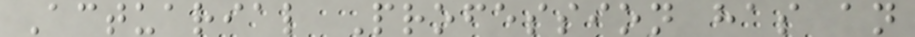Actuarial Profession has an
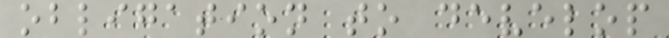obligation to develop
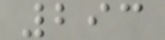293
